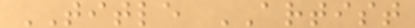TITLE ARTIST
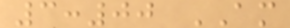3:00 AM
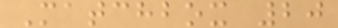Matchbox 20
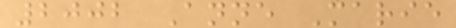2002 Anne Marie
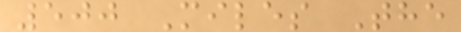500 Miles The
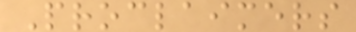Proclaimers
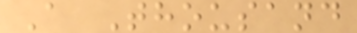A Thousand
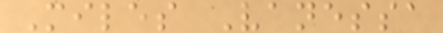Miles Vanessa
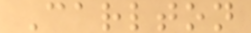Carlton
